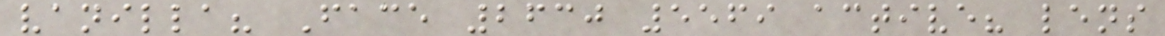vanilla? Face 2630 5569 active? lens
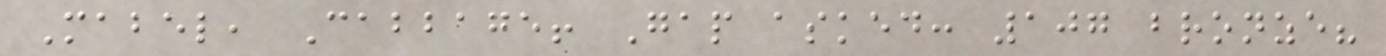Mabel, Cabbage! Gap asked: 107 bronze?
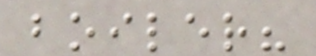boiler?
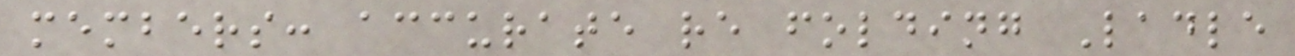members: accurate re folding Ladle
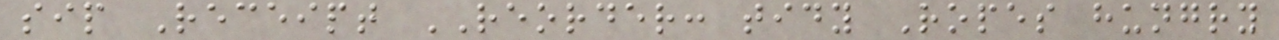sip Receipt REORDER: tidy Ropes hungry
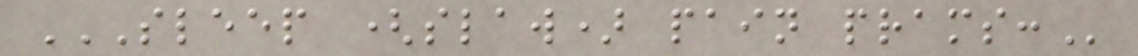SLEEP (SLAW) PAIN PRAMS:
